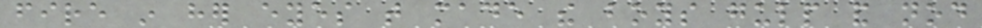fire in her eyes that made the boys gulp and nod
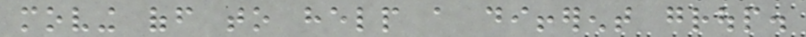moving off to help a different group.
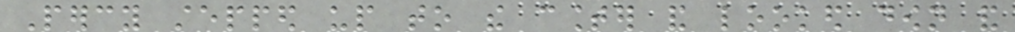Percy stepped up to the counter and looked down and
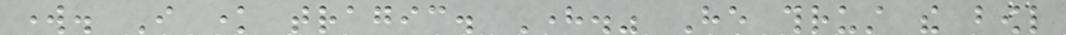work. I know tragic. Here." He thrust the bowl
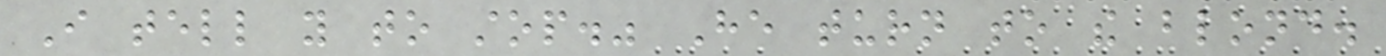I tell you to stop." He turn to the blond.
